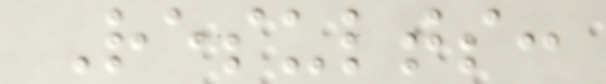Results:
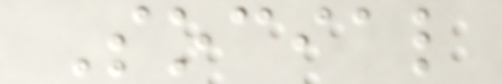Social
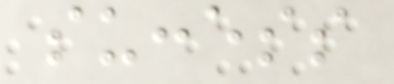success
